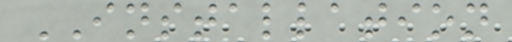INSTALLATION
